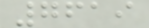7619
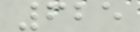625
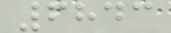6843
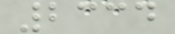2334
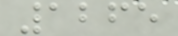1265
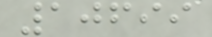10699
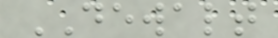DEWALT
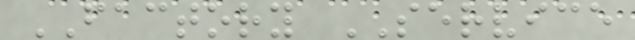FACTORY SERVICE
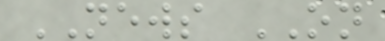NEWS ON
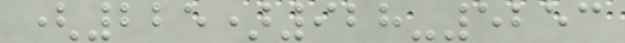(225)928-5253
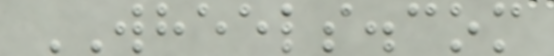WHEELS.com
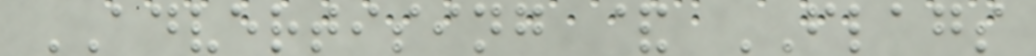ADVERTISING & FLAGS
